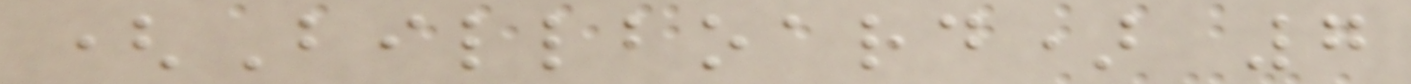(Billboard) 7
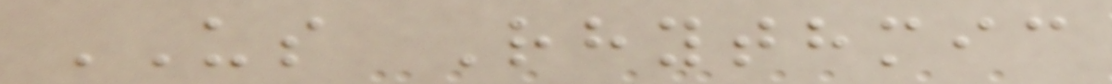US Rhythmic
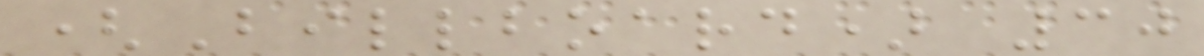(Billboard) 30
